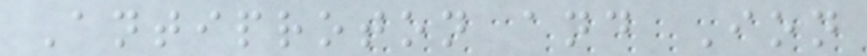Antiproton and Ion
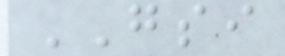GSI
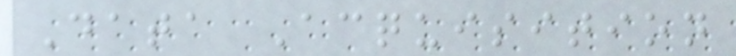Data Acquisition
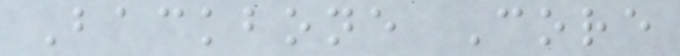Backbone Core
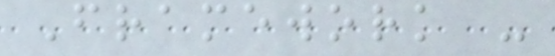Framework -
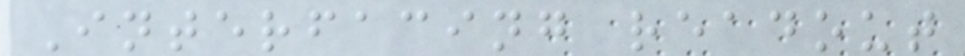Interfacing readout
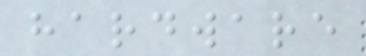hardware
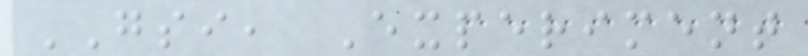GSI, Experiment
